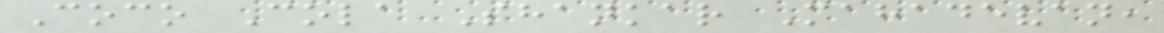Coco Cola Shankar Mahadevan,
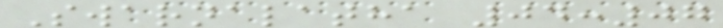Swarnalatha 04:07
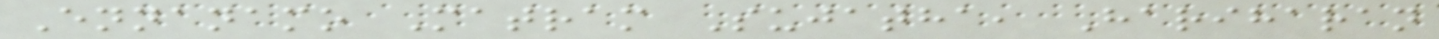Ennanamo Matram Sujatha, Hariharan
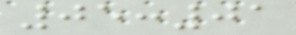05:01
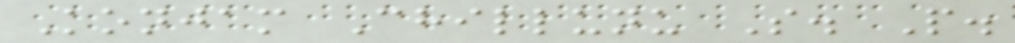Konjam Chillunu S. P.
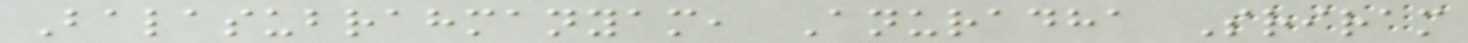Balasubrahmanyam, Anuradha Sriram
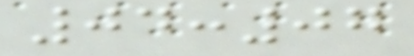04:07
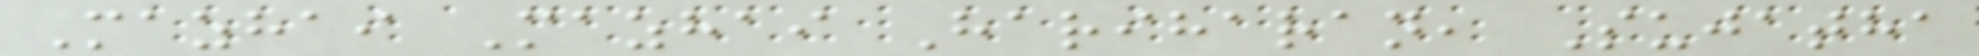Mazhai Mazhai Hariharan, Sujatha
